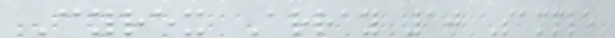Cyrex Array 10 Sample
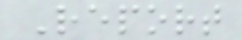Report
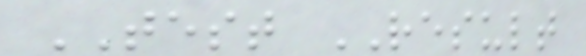TEST RESULT
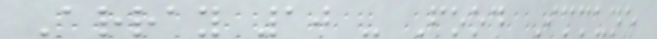Array 10 - Food Immune
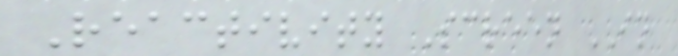Reactivity Screen IN
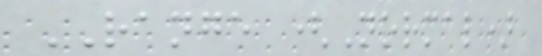RANGE (Normal)
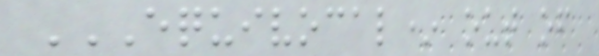EQUIVOCAL* OUT OF
